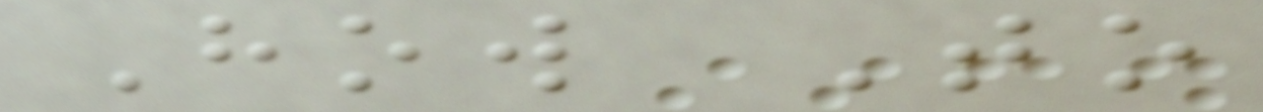How To
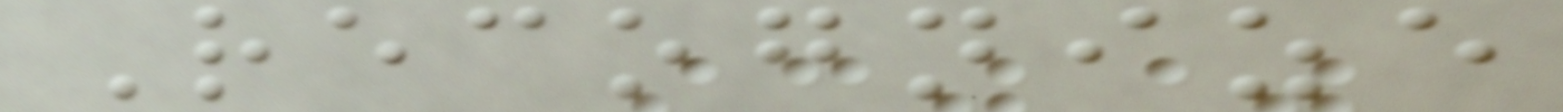Recognize
